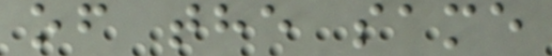of the same
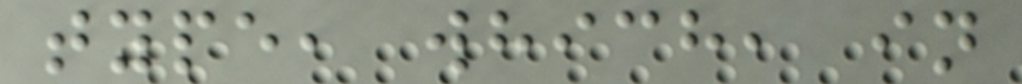type, which, in
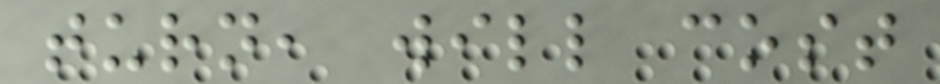turn, will cost
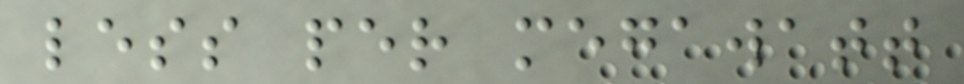less per megawatt
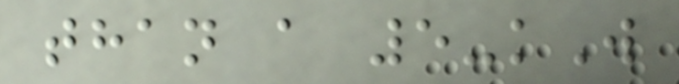than a 5-kW
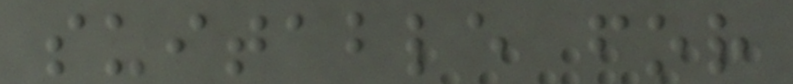suitable for
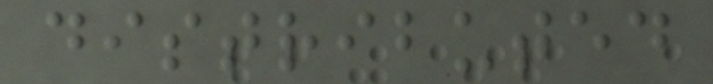distributed
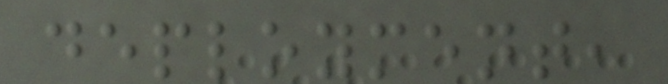deployment,
